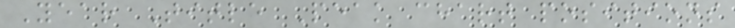Year Title Peak chart positions
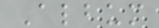Album
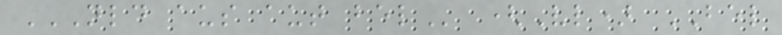NLD AUS AUT BEL (Vl) BEL
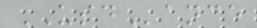USDance
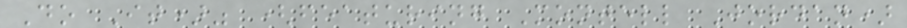Do It)" (featuring Montell Jordan)
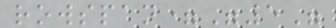rowspan="5"
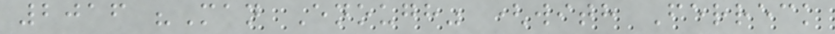2016 "Man Enough" (with Ferreck
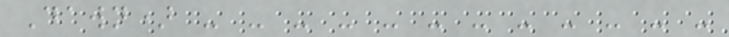Dawn) - - - - - - - - - - - -
